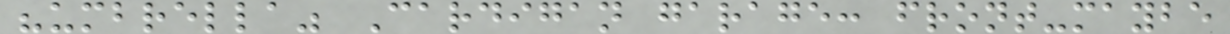"umbrella" Cardigan garage: front-maybe
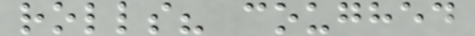rolls? coughed
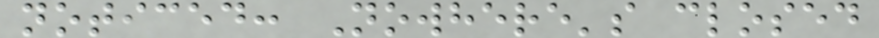noticed: Nowhere's closed
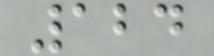124
